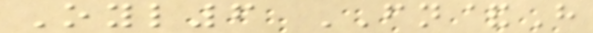Oyl6 FN&H
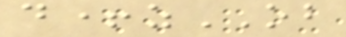d+zOB
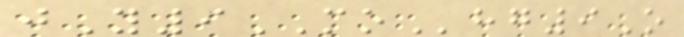jY9MOhg9O
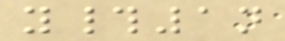y#1n
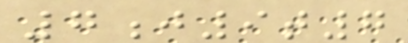7j9t7
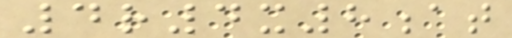4r4x8at
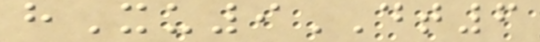hXu9DT6
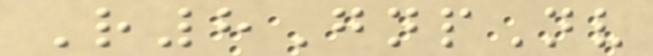R8GnpNv
